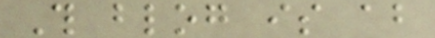This blog is about
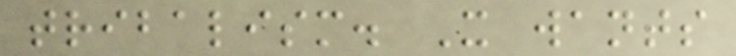tribalism. It wants
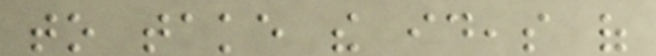to take the ideas of
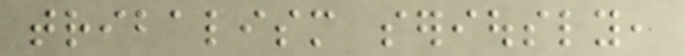tribalism seriously,
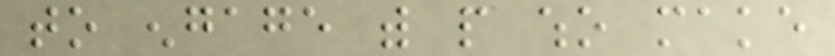to engage with people who make
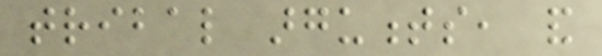tribal arguments, and
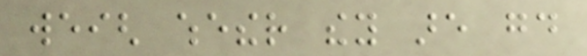weigh whether they are good
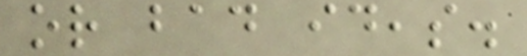or bad ideas.
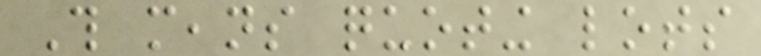This means quoting lots
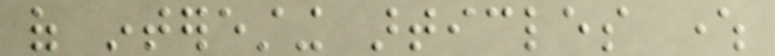of interesting articles where
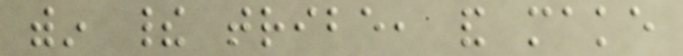within their tribe, and make
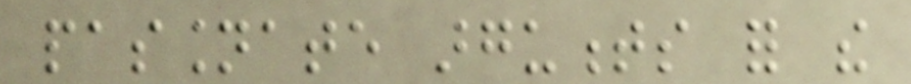passionate arguments for the
